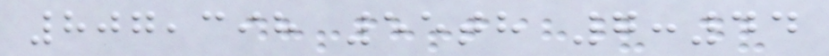807,398 55th 7:44
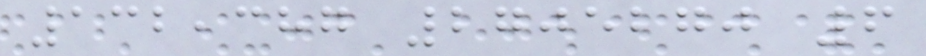132,387 2705270 6
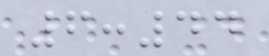6:44
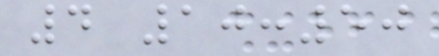4 10:50
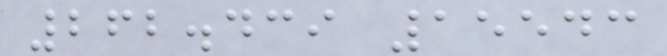262.439 15543
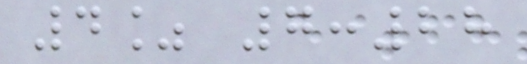4% 7:28
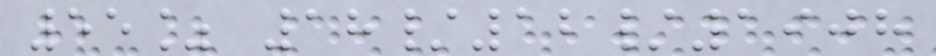55% 18/12/1908
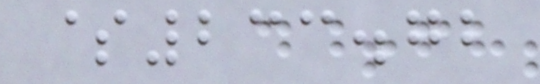$233.72
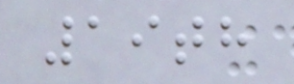19th
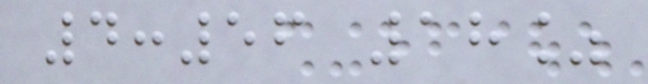4:56 18%
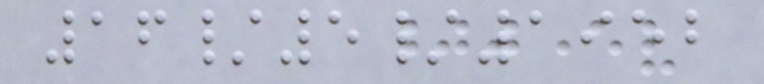16/5/1952
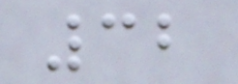32
